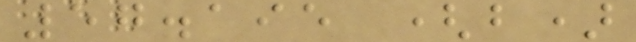57.195 (b)
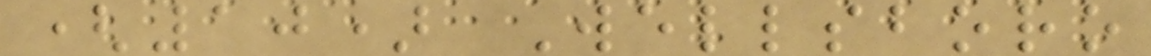(10) Wellsboro
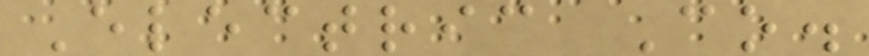Electric Co.
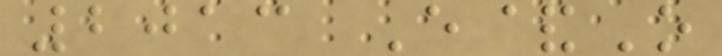2013 E&O
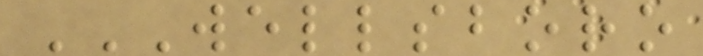WELLSBORO
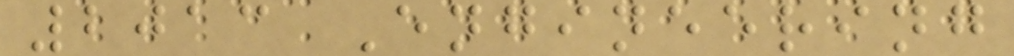2013 Engineering
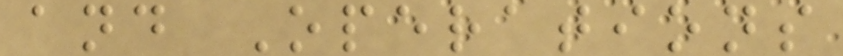and Operations
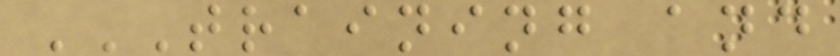TRAINING AND
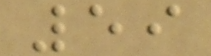59
